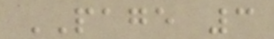PAGE 3
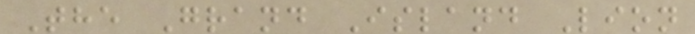The Grand Island Lion
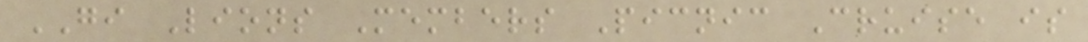GI Lions Members Picnic Cruise is
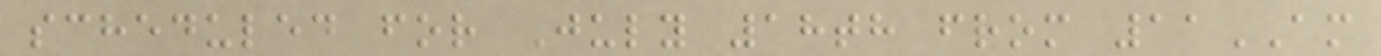scheduled for July 18th from 11AM
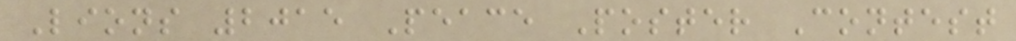Lions 2015 Peace Poster Contest
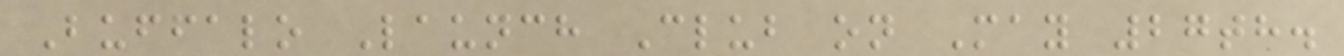Buffalo Launch Club on May 27th.
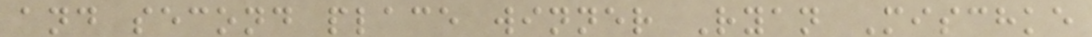and second place winner Ryan Mischke
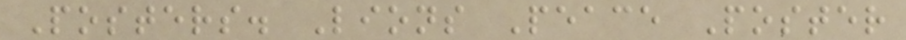Posters. Lions Peace Poster
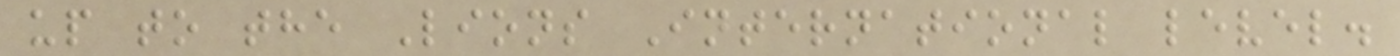up to the Lions International level.
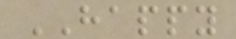HAPPY
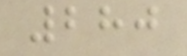280
